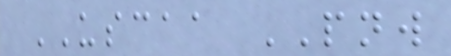USCAA PNW
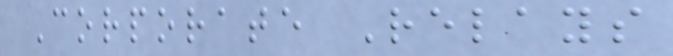Corporate Relays
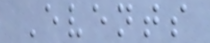Events
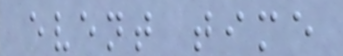event time
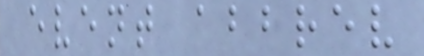event abbrev
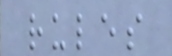rules
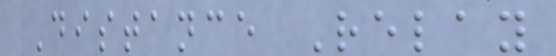Distance Relay
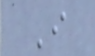I
